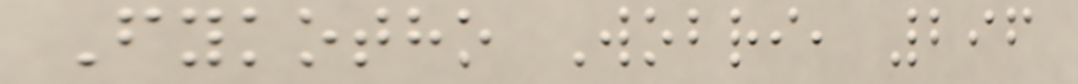Fykotho Wobri, 296
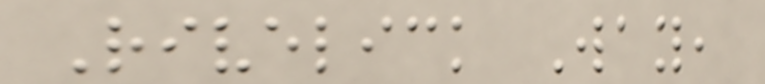Rivelick Way,
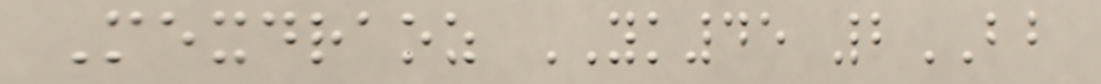Mexdraoz YK45 2BB
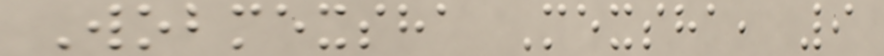Wobmexsha Mexsha, 9
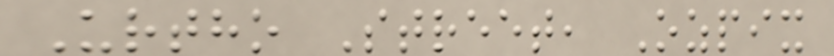Urtho Street, Ozpix
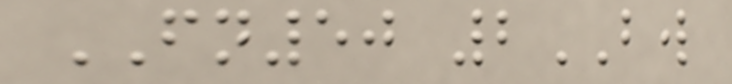FN50 2BW
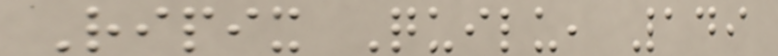Ripix Quilu, 149
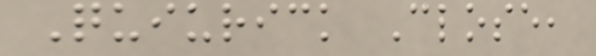Quiurick Close,
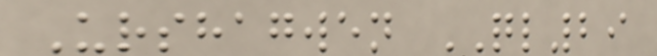Urshagwen QL29
